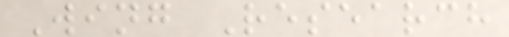Wing Research
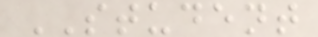STUDENT
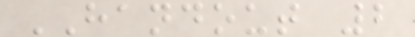HANDOUT 2
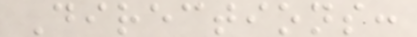Directions:
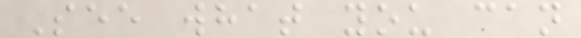See what you can
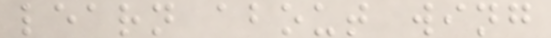learn about wing
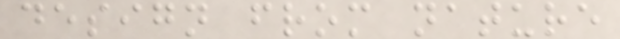design from nature
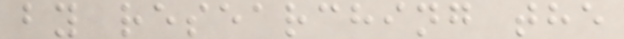by researching the
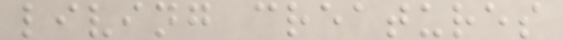living creatures
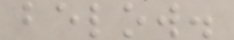below.
